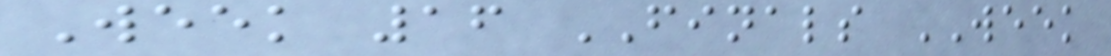Week 16 FINALS WEEK
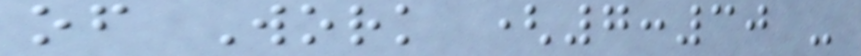of Work (7:30 -
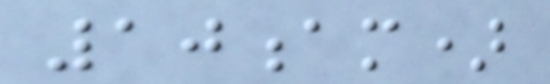10am)
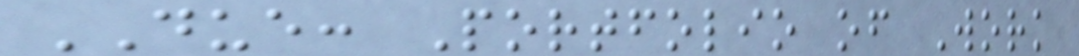DUE: Portfolio of Work
